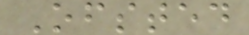Ofsted
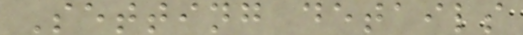Setting details
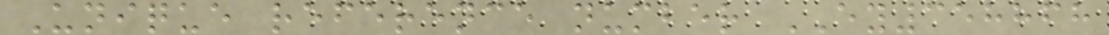Unique reference number EY358868
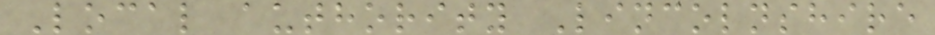Local authority Lincolnshire
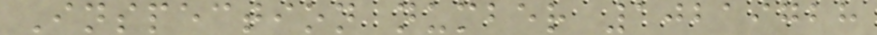Inspection number 10219728
